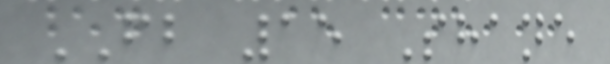FB 15 Shane
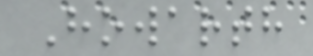Howarth
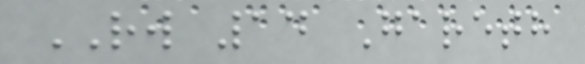RW 14 Gareth
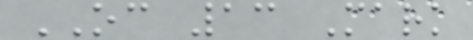OC 13 Mark
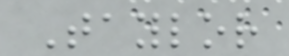Taylor
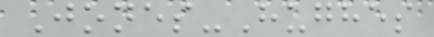Jones-Hughes
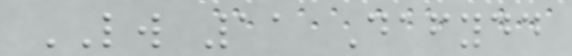LW 11 Dafydd
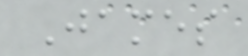James
